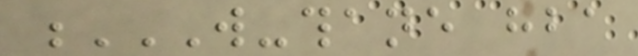W-THANE HBA
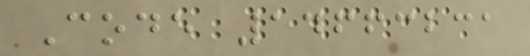Code 14663231
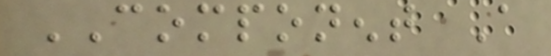COMPONENT A
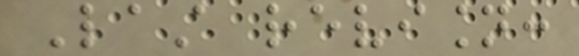Last revision:
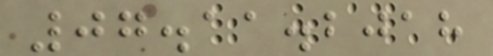07.11.2018
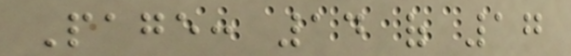Page: 14 of 17
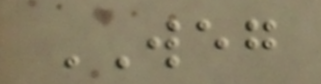WEG
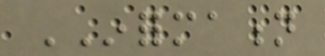INFORMATION
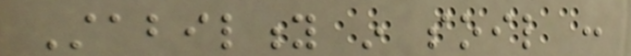Stability in soil :
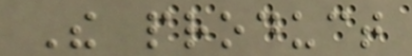The product
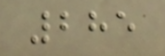285
